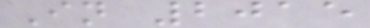In 2015
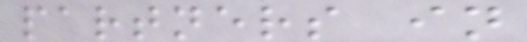partners in
